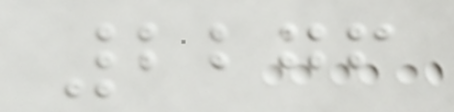2276
